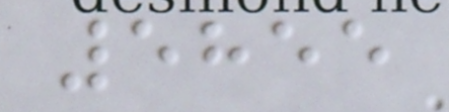5855
